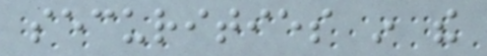securities in the
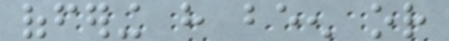offering have been or
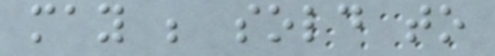may be sold to
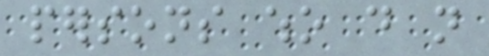persons who do not
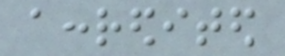accredited
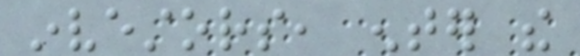investors, enter the
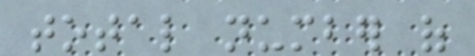total number of
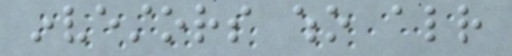investors who already
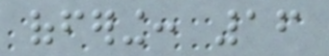offering: 16
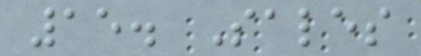15. Sales
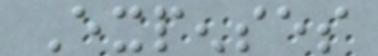Expenses
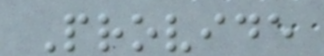Provide
